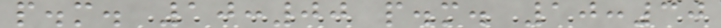p.m. 10:00 p.m. 10:30
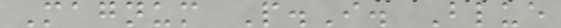Magnum P.I. Blue
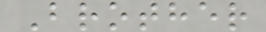Brother
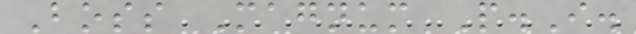Boss Magnum P.I.
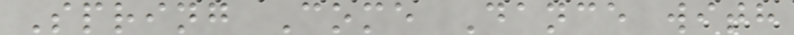Spring Come Dance with
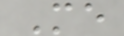Me
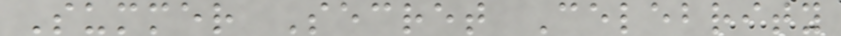Summer Secret Celebrity
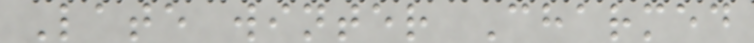Late winter Charmed
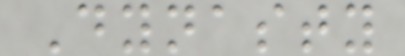Dynasty
